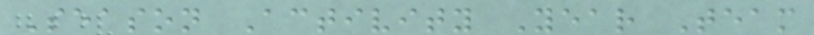Season Activity Year Team
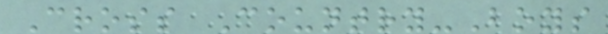Cross Country-Boys
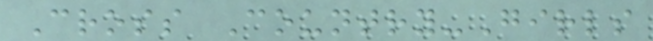Cross Country-Girls
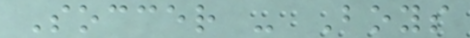Soccer - Boys
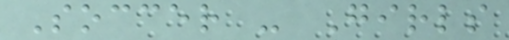Soccer - Girls
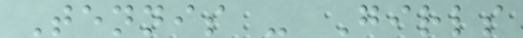Tennis - Girls
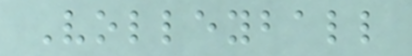Volleyball
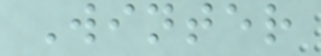Winter
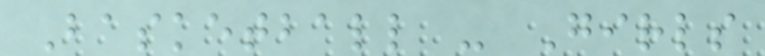Basketball - Girls
